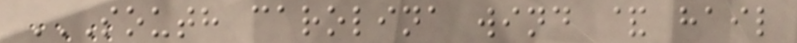SOUTH CAROLINA WIND & HAIL
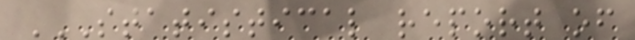STATISTICAL REPORT OF
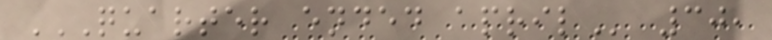QUARTER ENDED APRIL 30,
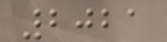2021
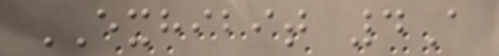EXHIBIT 4A
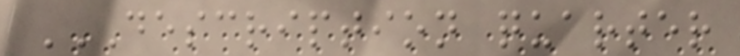DESCRIPTION QUARTER
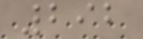292
